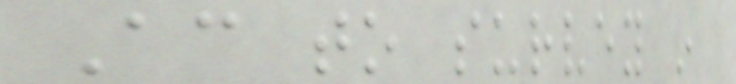According to survey in
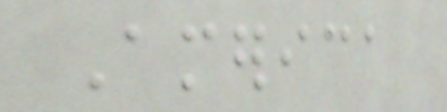America
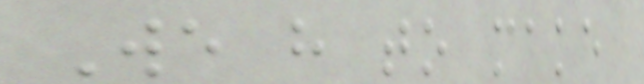We have to make
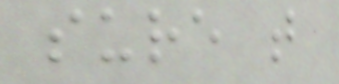sure that
